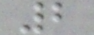2
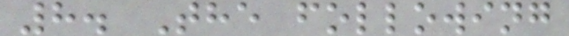8. The following
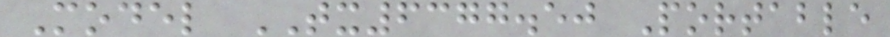Model TX6377.50 Portable
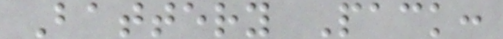Battery Pack:
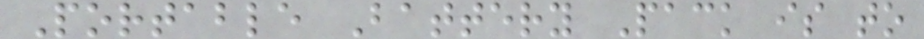Portable Battery Pack is to
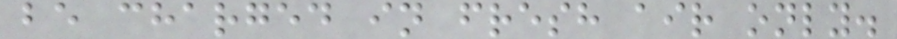be charged in fresh air only.
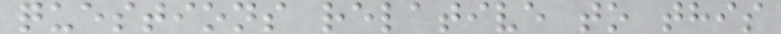questions relative to this
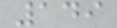149
